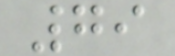79
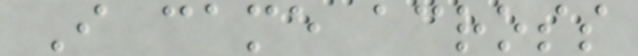I came across
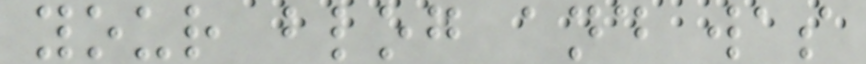your blog and was
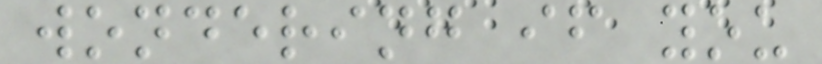wondering if you
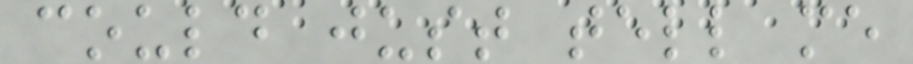could just tell me
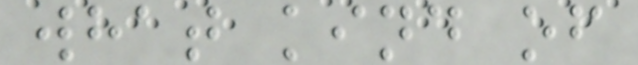what kind of
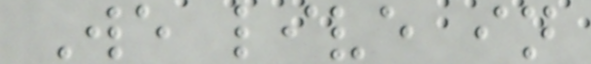We live in
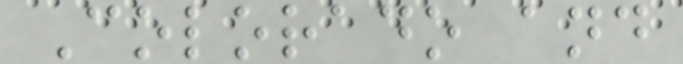Colorado and
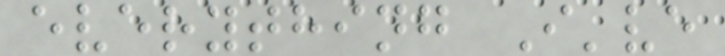everything I've
